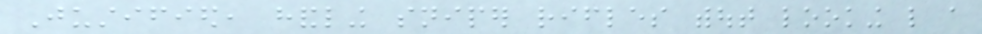Justified, handling sniper rifles without looking like a
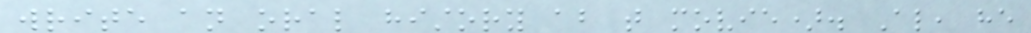write an oral history about that movie). Also, he
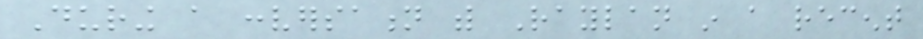During a conversation with Raylan in a recent
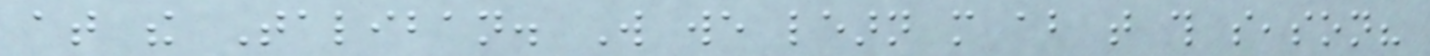at the Taliban. Will we learn more about that this season?
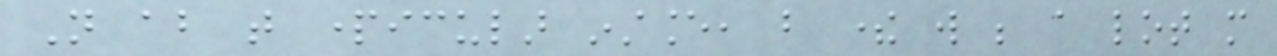Not about that particular instance, but there will be a lot more
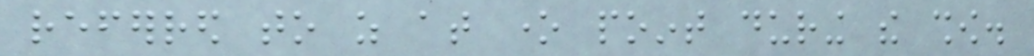referred to as at one point during the show.
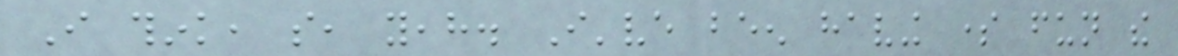I think, so, yeah. I've been having some fun the
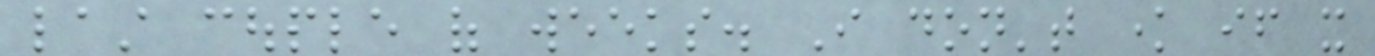last couple of weeks. I don't know if it
